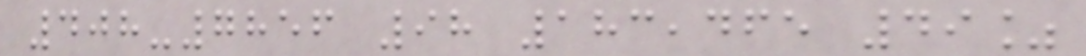408-7856 98 183,465 49%
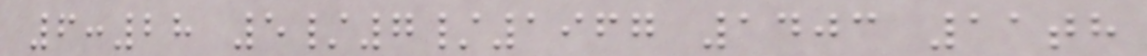6:28 5/7/1967 1403 11th
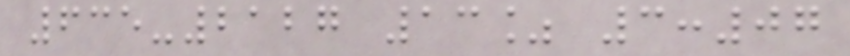635-2127 13% 3:07
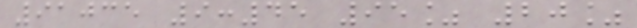91035 9:45 95% 20%
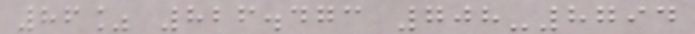86% 826.473 708-8794
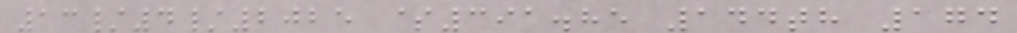13/4/2025 $391.85 144th 174
